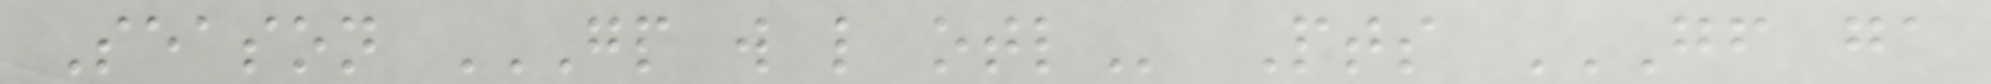Season GP W L OTL Pts GF GA
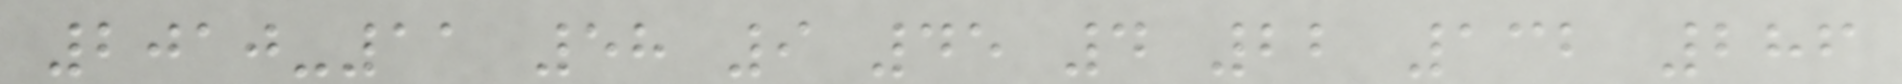2010-11 58 9 45 4 22 132 286
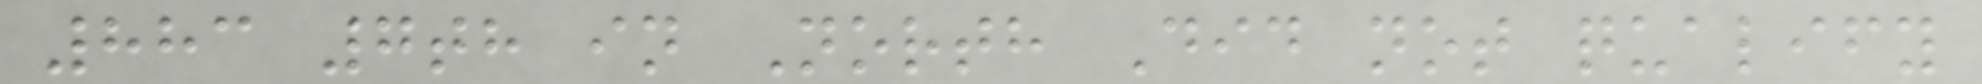883 7th in North Did not qualify
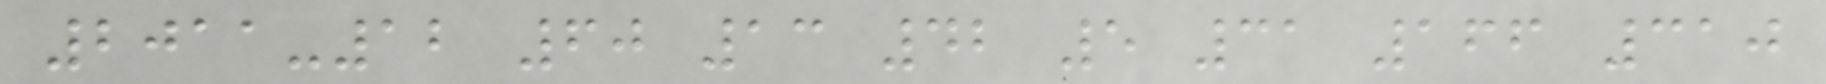2011-12 60 13 42 5 31 166 310
